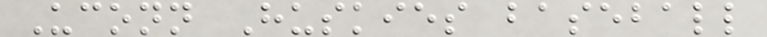Uconn Huskies baseball
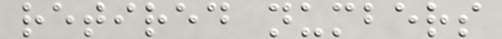retired numbers
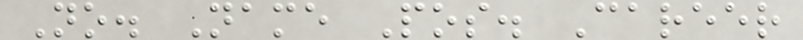No. Name Pos. Career
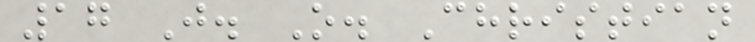17 J. O. Christian
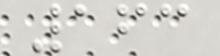163
